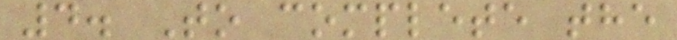4. To complete the
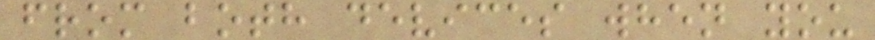from both devices when you
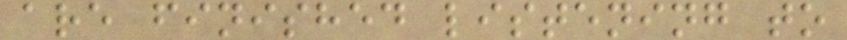are finished listening to
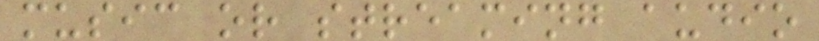music or streaming audio
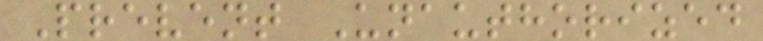Prevent Unauthorized
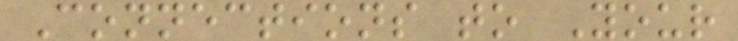Connections to Your
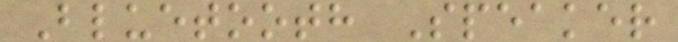Bluetooth Speaker
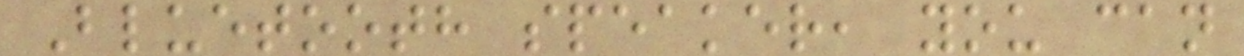Bluetooth speaker, you can
